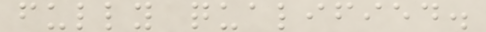fully qualified.
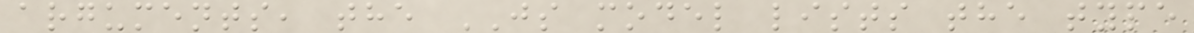arguments, the JS model lists the type
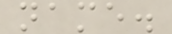name.
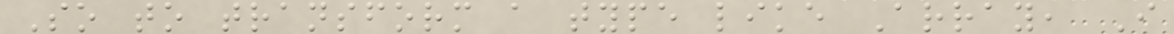So to transform a type like Array, I
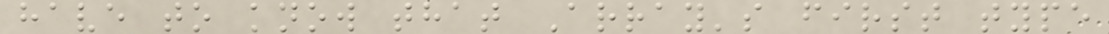have to know that Array's first type
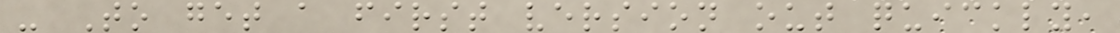- To get a first version out quickly,
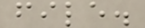file.
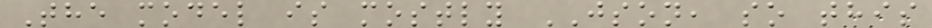The model is mostly JSON, so this
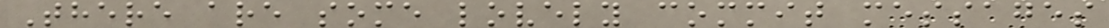There are some lovely commit messages
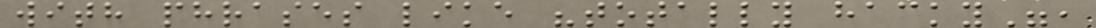with phrases like "totally hacky",
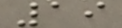19
